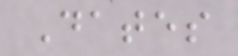Dates
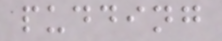pudding
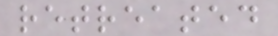retreated
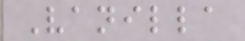Vanilla
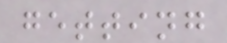getting
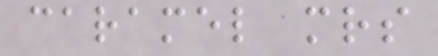caramel mrs
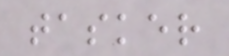tasker
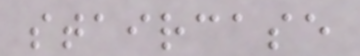staircase
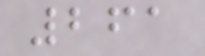261
